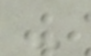-
